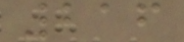216
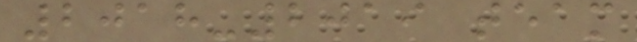2018-2019 team
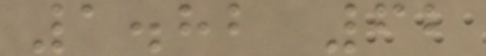1.82 62
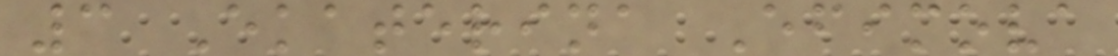3 Ekaterina Efimova
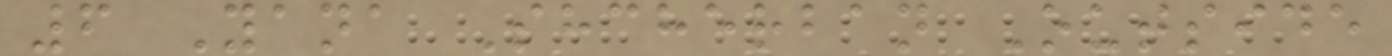6 Yana Shcherban Outside
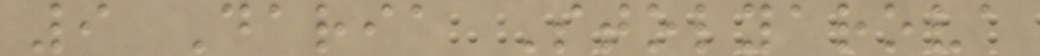9 Daria Stolyarova
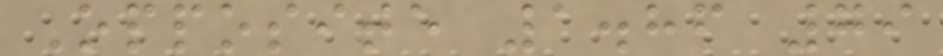Opposite 1.86 79
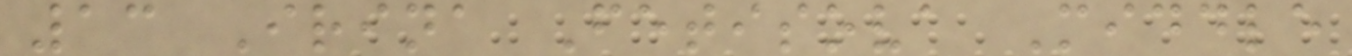13 Irina Fetisova Middle
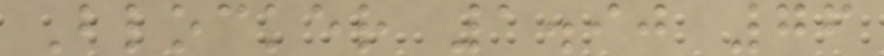Blocker 1.90 76
